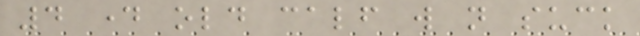4 day old calf will not suck
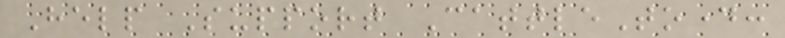Help Support CattleToday:
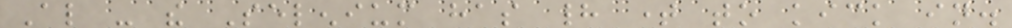Also - the Selenium has had time to kick in.
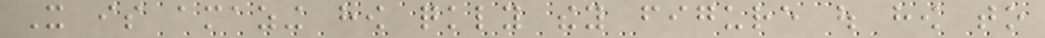It is amazing how quickly they figure out how to
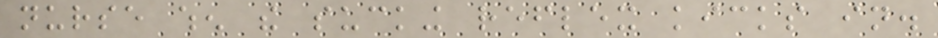nurse when the sucking reflex kicks in.
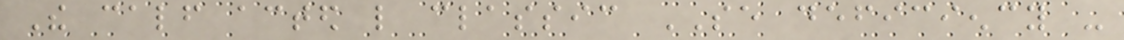The calf acted like classic SE deficiency -
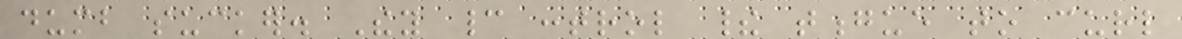dumb sucker. They cannot control their tongue to curl
